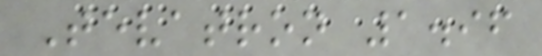Tevatron 1.96
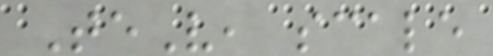TeV, scale
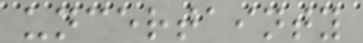uncertainty
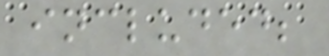included;
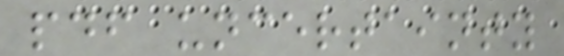pdf uncertainty
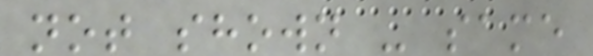not shown - same
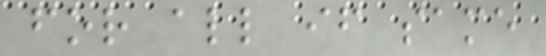for all if same
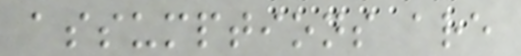assumptions are
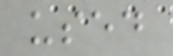used
